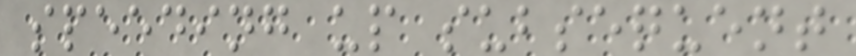speeding up subsequent
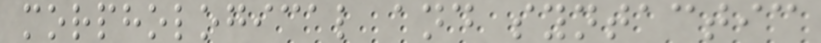morphological and syntactic
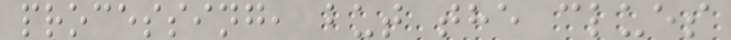processing, but the clues
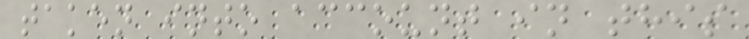taken into account in this
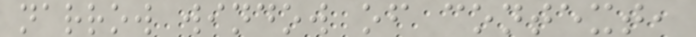narrow window of context,
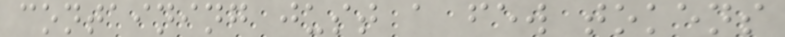containing just a few tokens
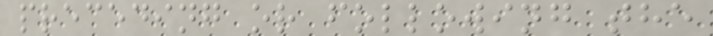preceding or following the
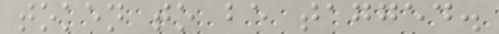token to be tagged.
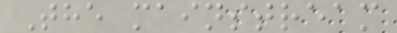The mainstream
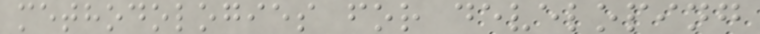methodologies for developing
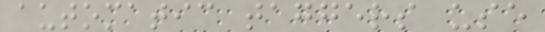automatic taggers use
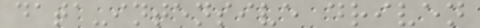data-intensive driven
